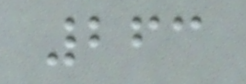263
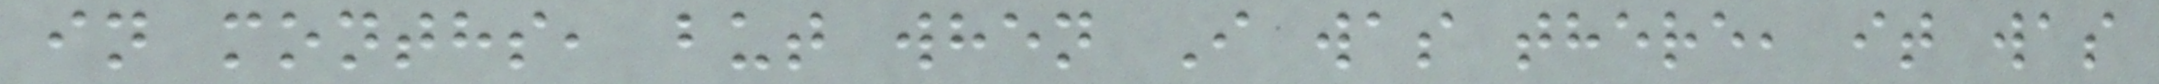in months, but when I was there, it was
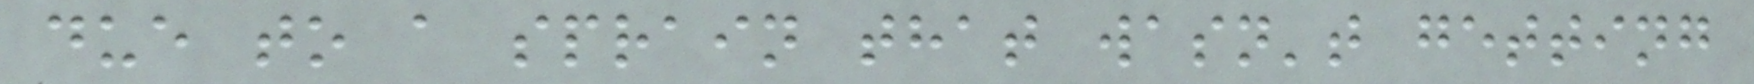due to a sprain that wasn't getting
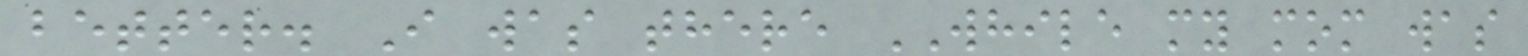better. I was there WHILE my mom was
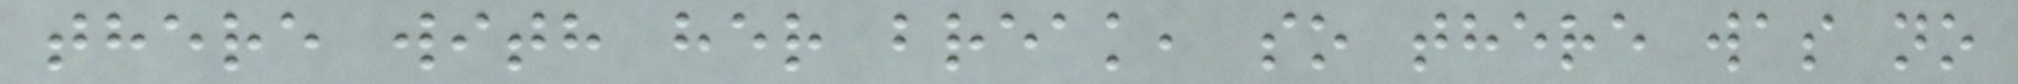there with her break, so there was no
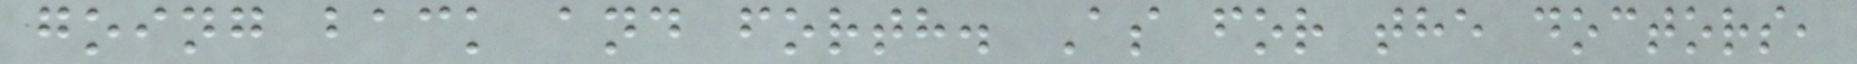going back and forth. As for the doctors,
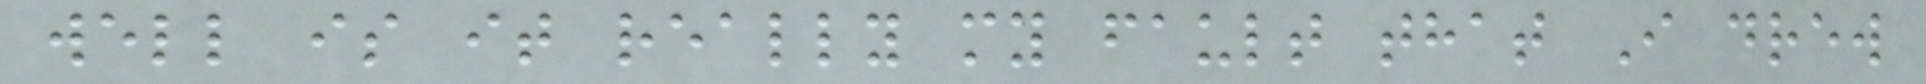well is it really my fault that I drew
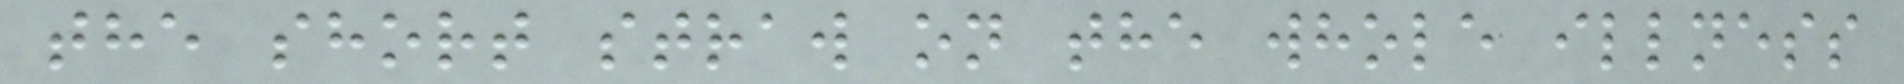the short straw on the whole illness
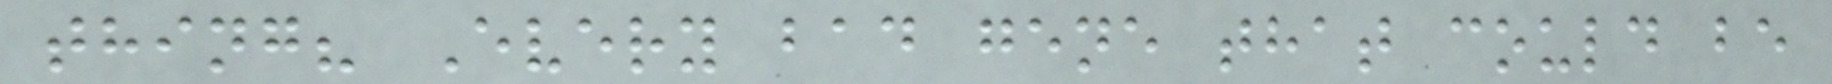thing? Every bad gene that could be
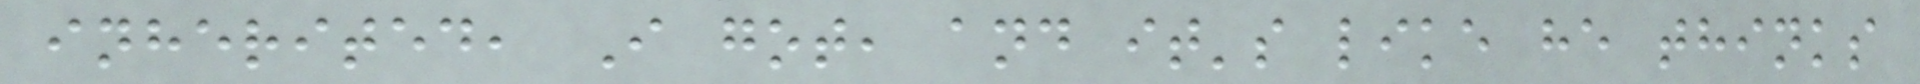inherited, I got, and it's like he thinks
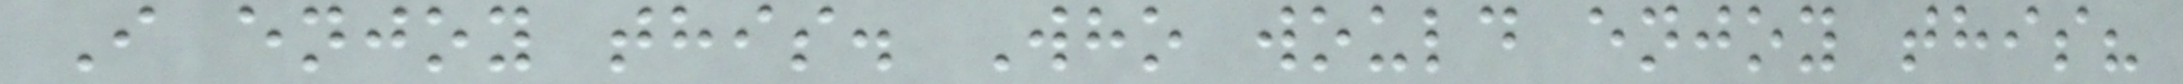I enjoy this. Who would enjoy this?
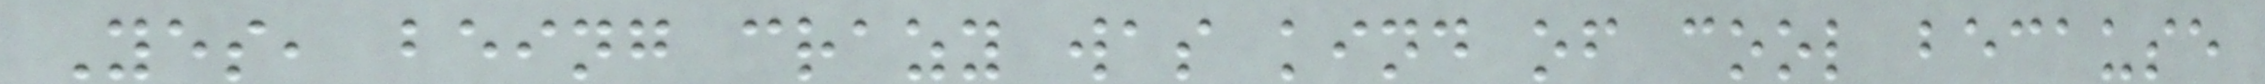Yes, being crazy was kind of cool because
